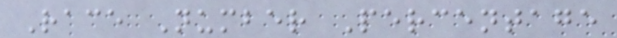Race Number Percentage
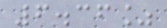6.36%
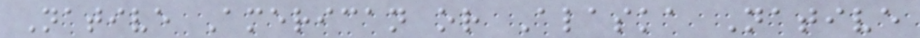Native American or Alaska Native
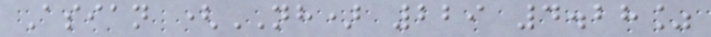Asian (NH) 229 4.28%
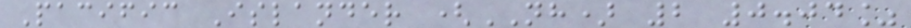Pacific Islander (NH) 2 0.04%
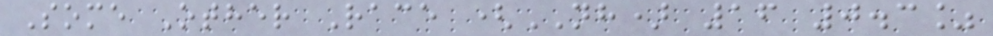Some Other Race (NH) 16 0.3%
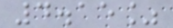4.15%
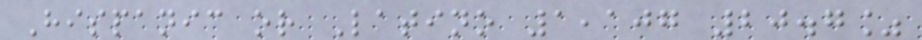Hispanic or Latino 1,107 20.7%
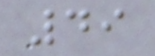49
